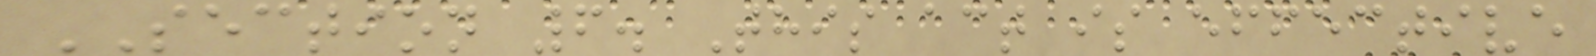SECTION 6. This act is effective
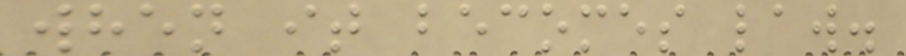when it becomes law.
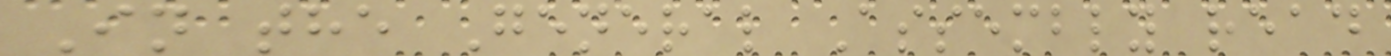In the General Assembly read
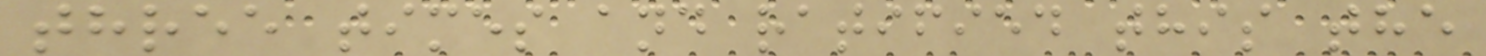three times and ratified this the
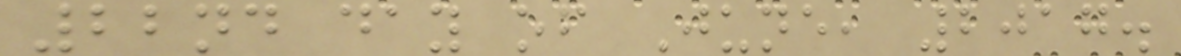22nd day of June, 2017.
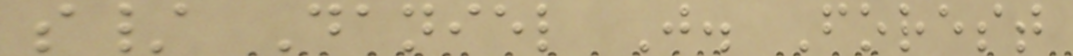s/ Daniel J. Forest
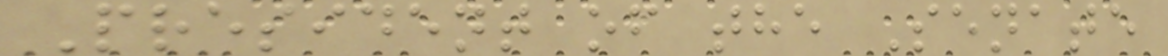President of the Senate
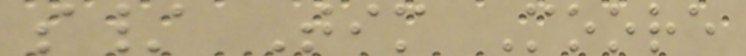s/ Tim Moore
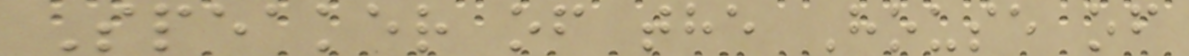Speaker of the House of
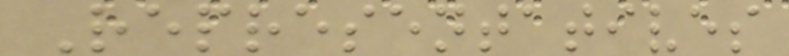Representatives
